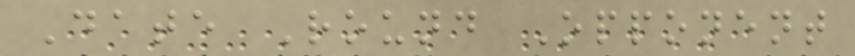Date Round Opponent
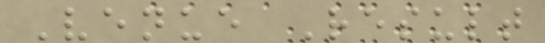Venue Result
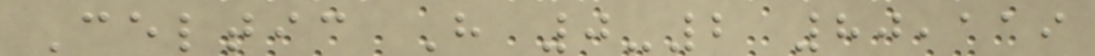Celtic H 0-2 80,119
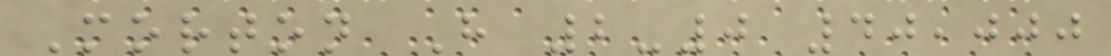Morton H 2-0 40,000
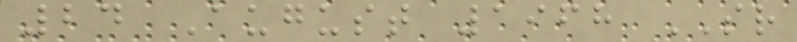24 August 1968 SR
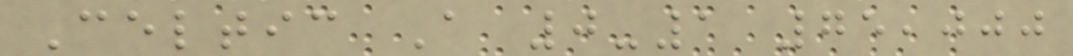Celtic A 0-1 75,000
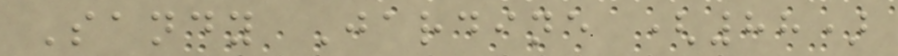Sandy Jardine (88)
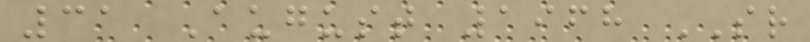31 August 1968 SR
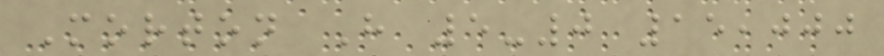Morton H 5-0 15,000
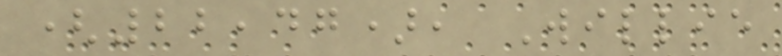(22,47), Willie
